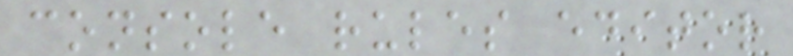console rules editor
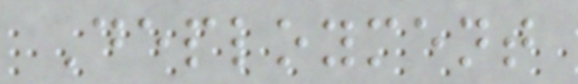Deployment
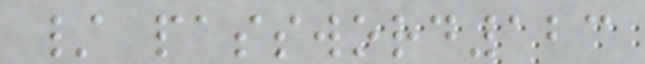/ password123
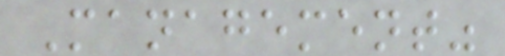Management"
